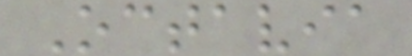Octavia
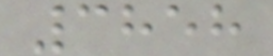3858
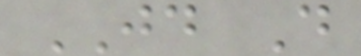JD D
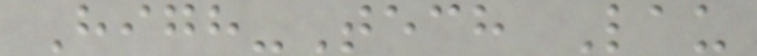High-Tech Lau
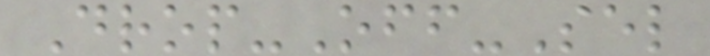Drop-Off-Sel
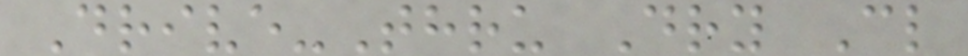Drive-Thru Dry Cl
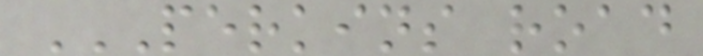PERKINS ROAD
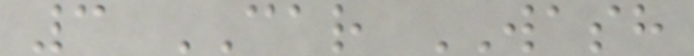3 CAR WASH
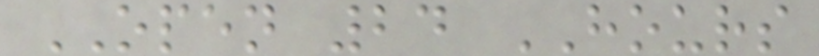OPEN 24 HOURS
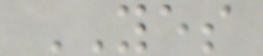YES
